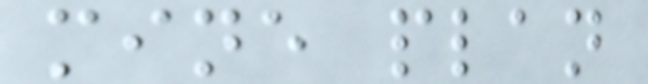mine plan
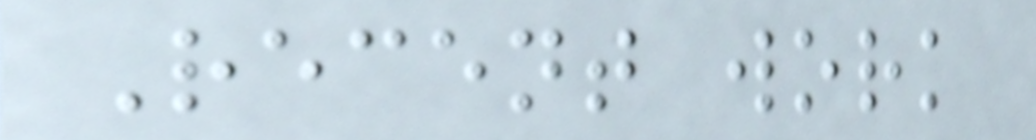Recent work
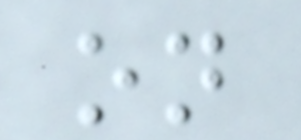on
